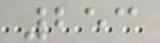253
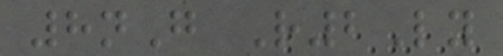8nG R2Ly
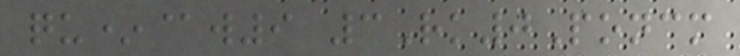qu*@w9 3Rk0Poncm
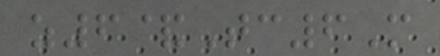z6&Tc6M
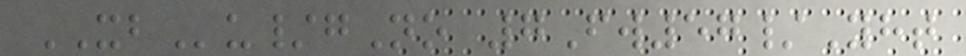XBu/gNo 7Fw57/Yht
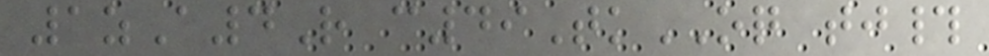1zA4R c49TkOQ tj#
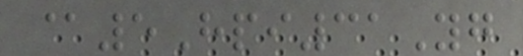@5Hpi31Yg
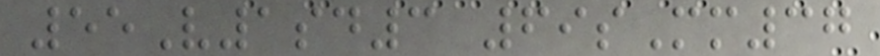55V1sd3 69sMm37
